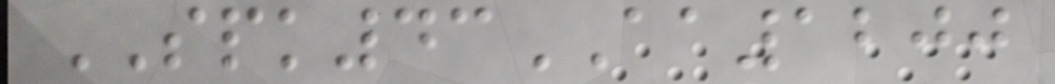SPK43AA1200
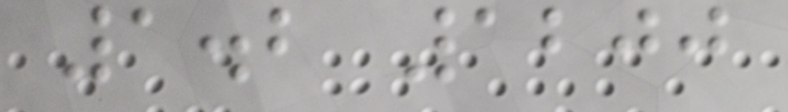1.2 1200
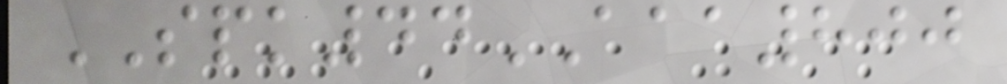SPK44AAA800
